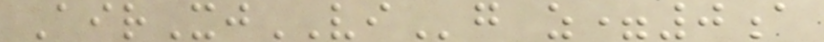AirXjVIg z=0a
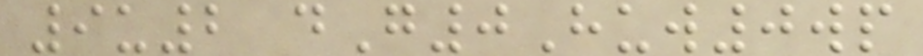9u2 dG0Huw0wp
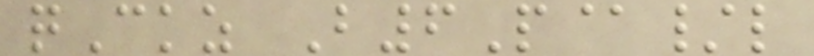qCkz B6P@/l
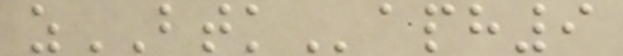zBTKaph9
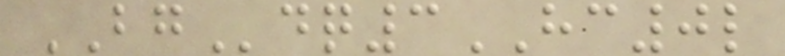BGdq3HC0l
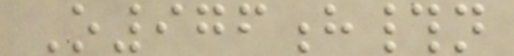O976h#n
